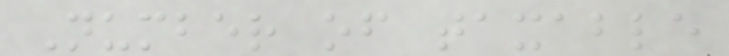Number of taxable
